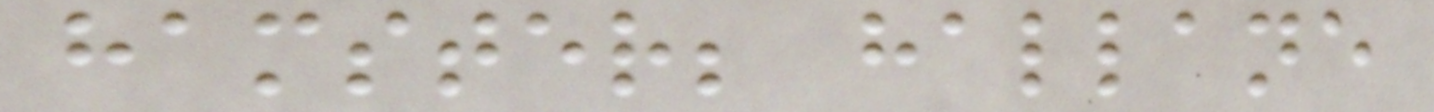hamster; hallane
